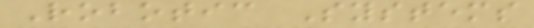Robotic Systems
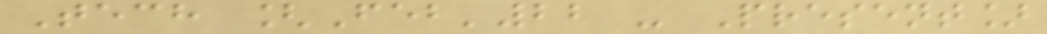Tech [Feb'22 - Present]
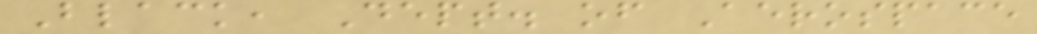Black, Dept. of Aerospace
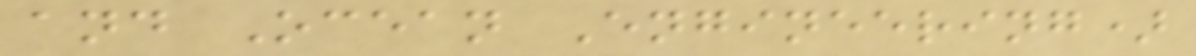and Ocean Engineering)
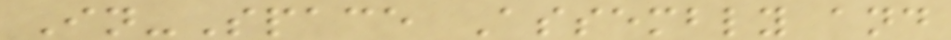In-Space Assembly and
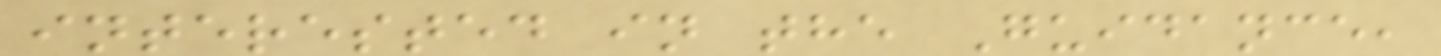interested in the Guidance,
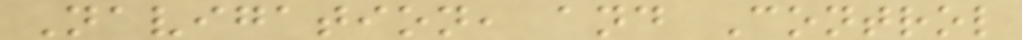Navigation, and Control
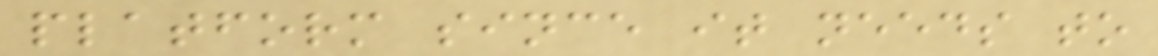platform since it needs to
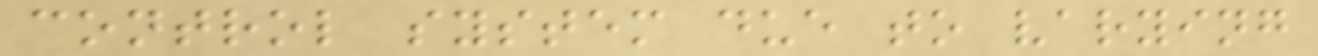control system due to varying
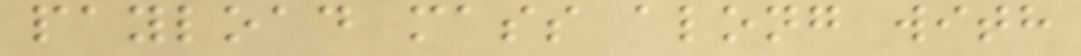payload mass along with
